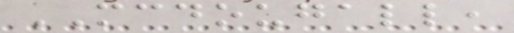MCDOUGALL,
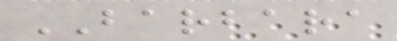BARBARA
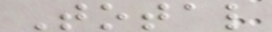Total
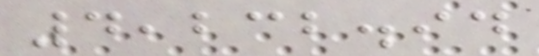4,232.94
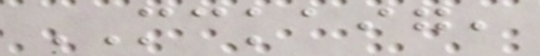MCKAIG,
